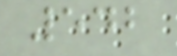542
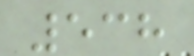538
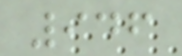946
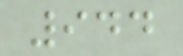944
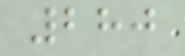280
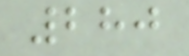280
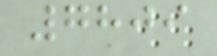7809
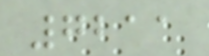7211
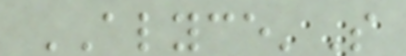ALYCE'S
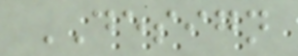DESIGN
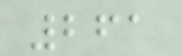261
